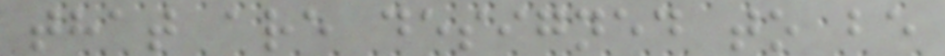that are designed to be
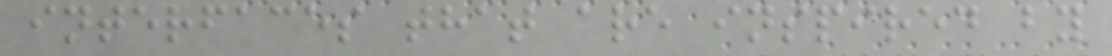interfaces that are inspired by
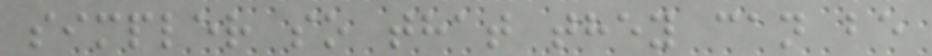simpler so that they can be
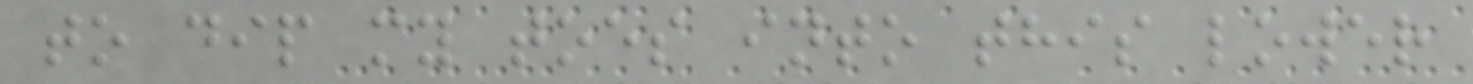to dip my toes into this lower
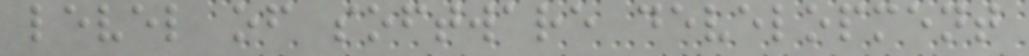level of software development
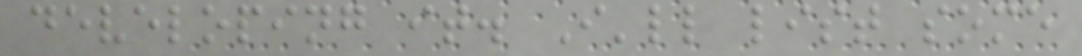developing it. I'll list some
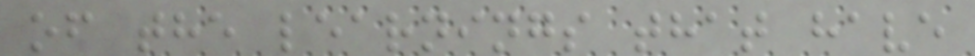of the learnings that have
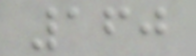160
